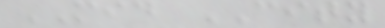MID CITY
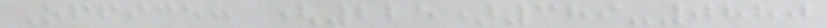Office: (225)389-0880
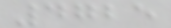4725
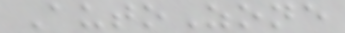AutoZone
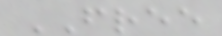FREE
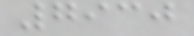7930
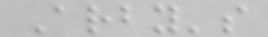Arby's
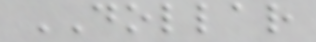DOLLAR
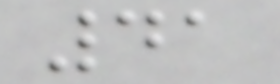41
